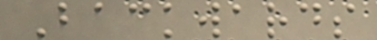Backwards
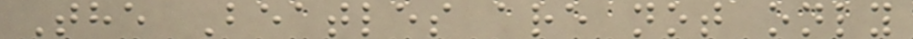The Beatles are not only
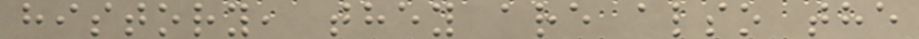history, they are also the
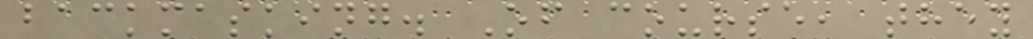backmasking. Of course, they
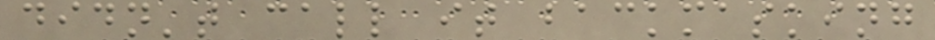didn't call it backmasking
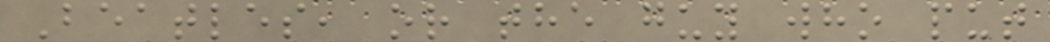Beatles, or the guy who put
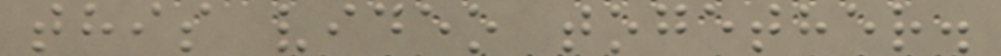this video together.
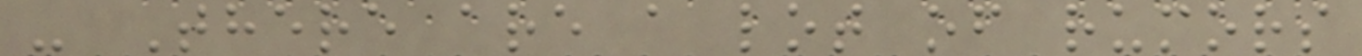- There are a lot of rumors
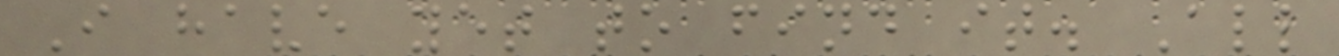I have yet to find it. All
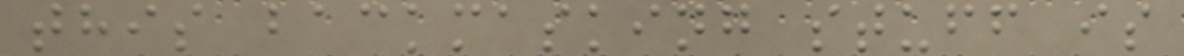this backmasking stuff is
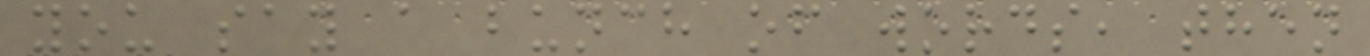you say a bunch of words, then
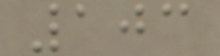103
